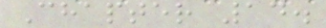Chapter 14.
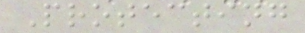Protecting
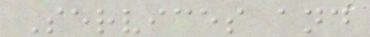Services and
